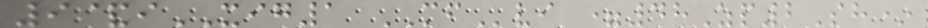9&iXIG1 MFvi =48Zp2Sh*
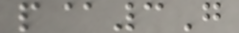p@3G
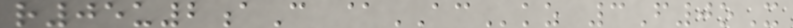r05u2aC @ACkz 3F0oX
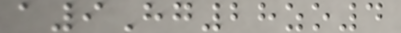a9Hg28zo4
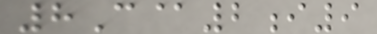8C@2i9
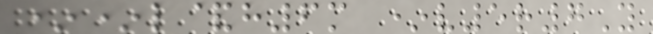**l&h6m *v5r7Y
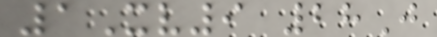1Xv9 28J
